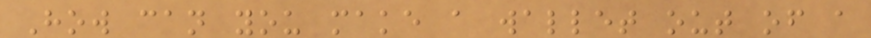How can you make a wallet out of a
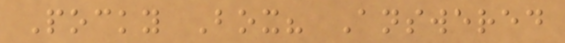Pocky Box? Answered
